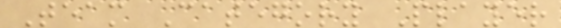Team Category Player
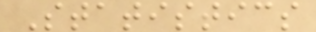Statistics
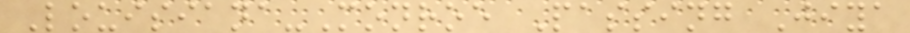Louisiana-Monroe Passing Jiya
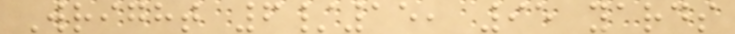Wright 6/15, 95 yards
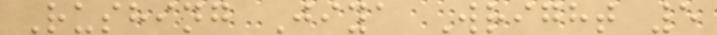Rushing Jiya Wright 5
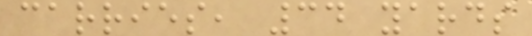carries, 34 yards
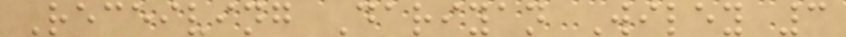Receiving Dariyan Wiley 3
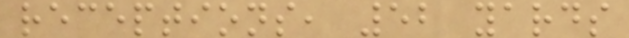receptions, 52 yards
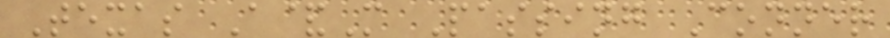Texas A&M Passing Conner
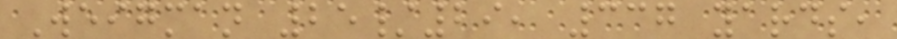Weigman 25/29, 337 yards,
